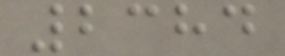2384
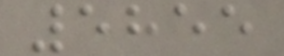5855
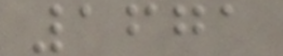1671
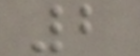2
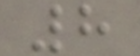8
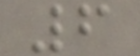6
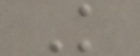K
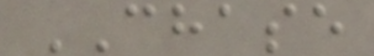CHASE
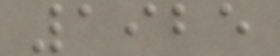1925
